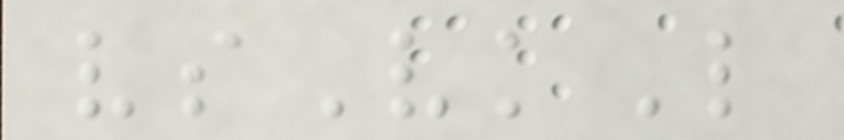vsVkL
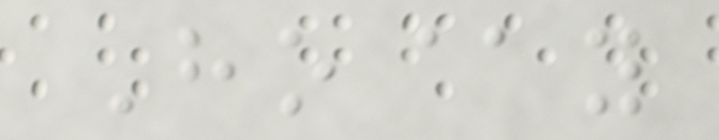Ho@y
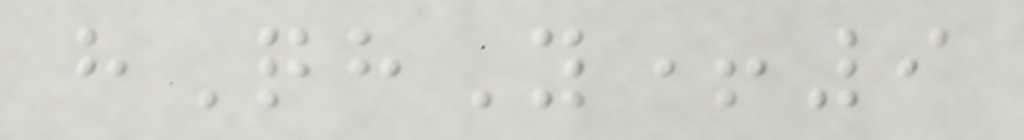hQhY+9
